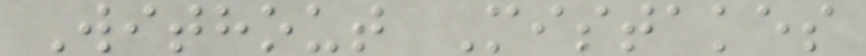Without Mistakes
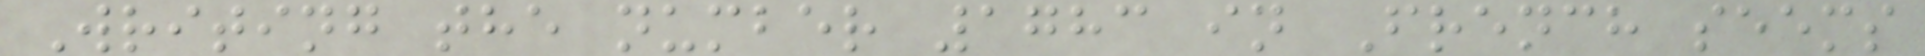Writing the number 1783 in French seems
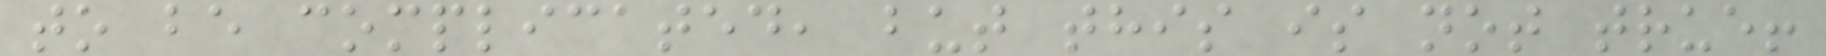to be complicated, but this is not true!
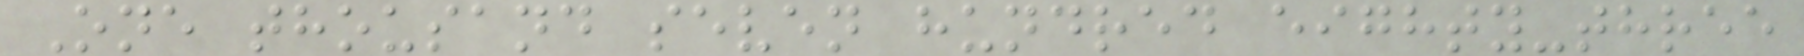One thousand seven hundred eighty-three
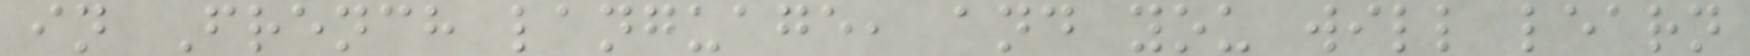in French language, and you will learn
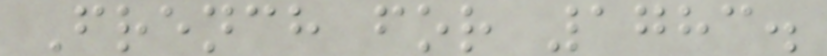French for 1783.
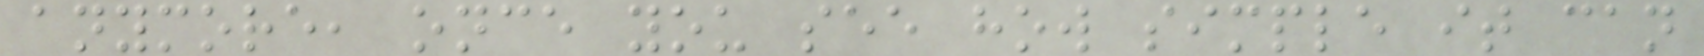anymore, once you see how simple it can
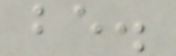be.
